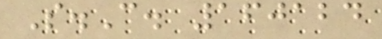S.C. 160124
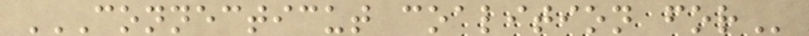CONNECTICUT COALITION FOR
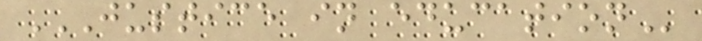JUSTICE IN EDUCATION
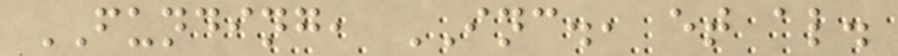FUNDING, INC., et al.
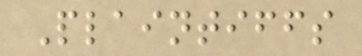Plaintiffs
